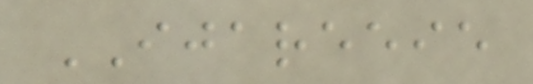IJAREEIE
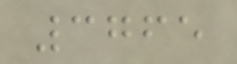3765
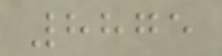8875
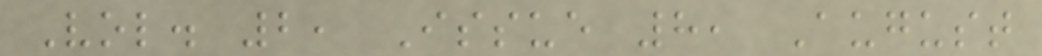Vol. 2, Issue 8, August
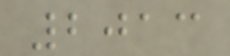2013
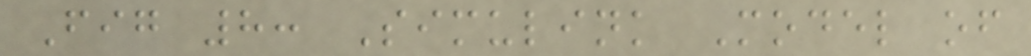Fig 8: Simulink Model of
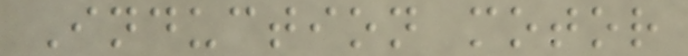Induction motor
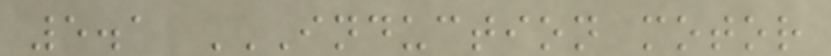5.1 INDUCTION MOTOR
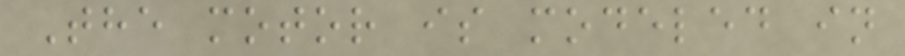The motor is modeled in
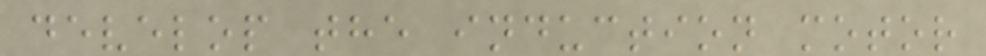develop the induction motor
